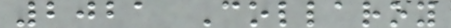2021 Collaroy
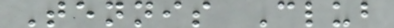Tennis Club
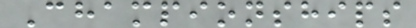Championships
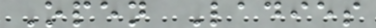Open Ladies
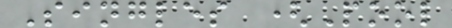Singles (Pool
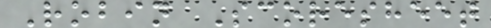Robin Scoresheet
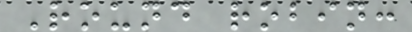Round robin:
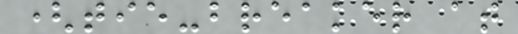(tie-breaker at
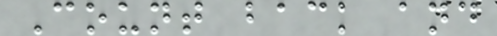Count back and
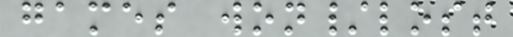games won/lost
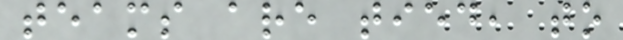teams are tied, to
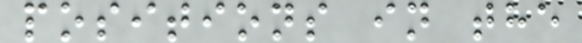positions in the
